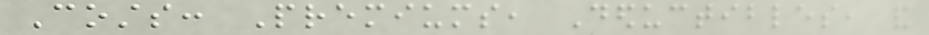Costs: Premiums, Deductibles, and
